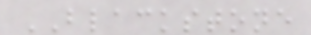BLACKSTONE
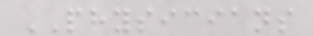PHYSICIANS
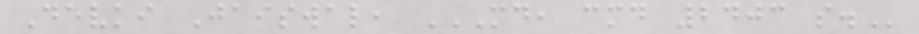Devki Jaiswal, MD, CMD 2403 S.
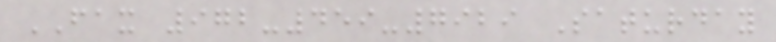FAX 972-459-7929 Saturday
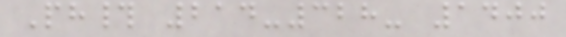Ph# 214-328- 1400
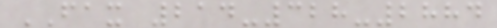FAX 214-328-2884
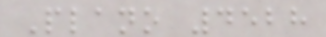Plano 4528
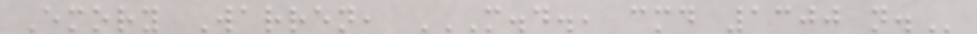Emory Warren, M.D., CMD 1300 N.
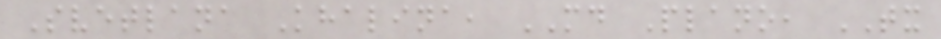Svetlana Khalina, MD Plano, TX
